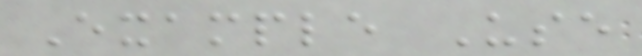Example Use
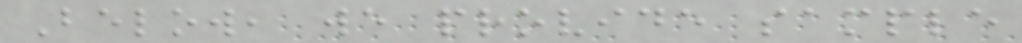Below, we provide sample
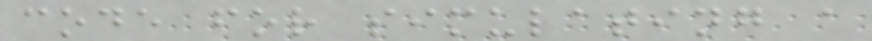code for simulating a
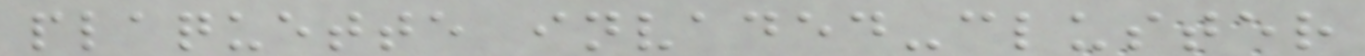plaquette invaded-cluster
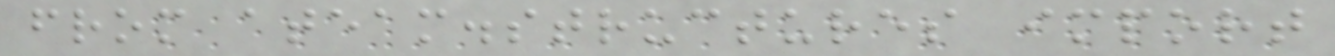from ateam.structures import
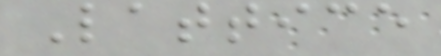Lattice
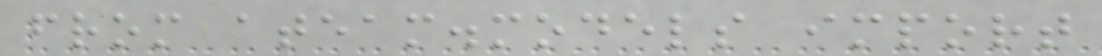from ateam.models import
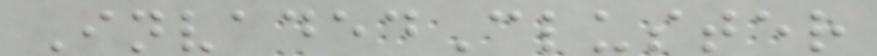InvadedCluster
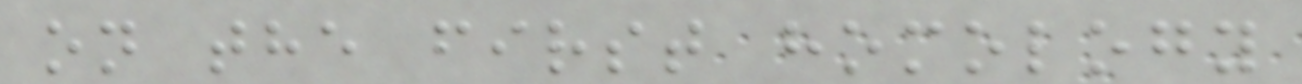on the first homology
